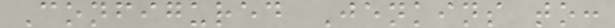Configured Jenkins to:
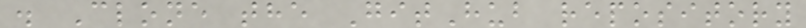. Clone the GitHub repository
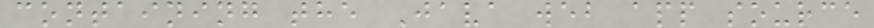containing the Java web app source
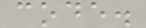code.
